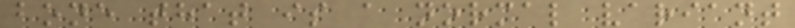bone that is a normal variant
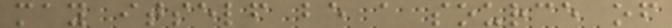may itself be a source of
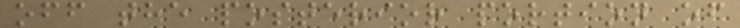off the posterior portion of
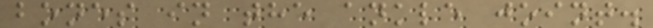bones in the ankle joint.
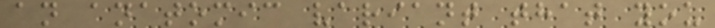an anatomic variant that you
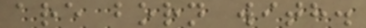are born with.
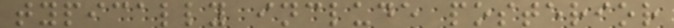typically include posterior
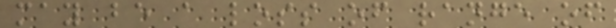may be a loss of range of
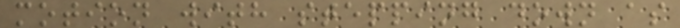motion with stepping down as
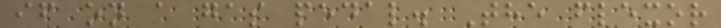if on a gas pedal. The flexor
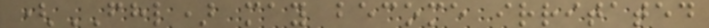(FHL) may become irritated
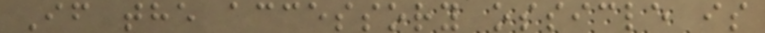If the accessory ossicle is
